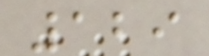129
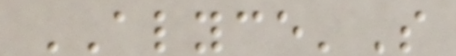ALYCE'S
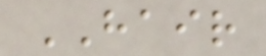HAIR
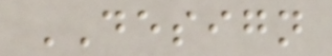DESIGN
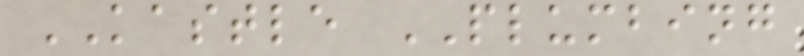KASTLE PLUMBING
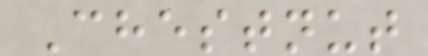Chestnut
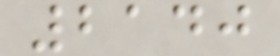2140
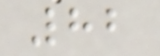82
